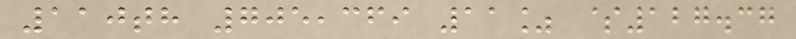110th 705,369 11% $127.37
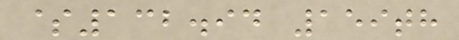$132.94 159th
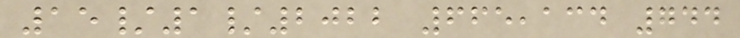15/1/2022 665,134 744
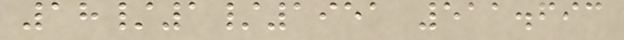18/1/1951 511.693
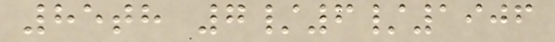85th 7/6/1906
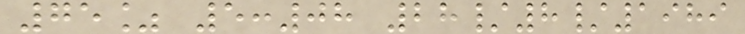75% 5:08 28/8/1989
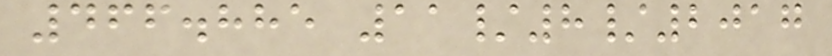466.885 11/8/2017
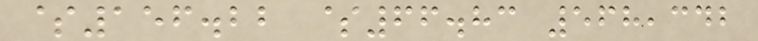$156.22 $66.83 568,342
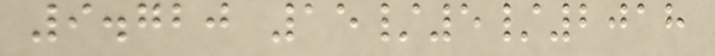9.720 15/5/2018
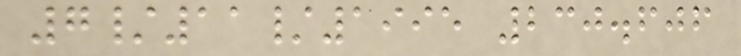7/11/1995 230.606
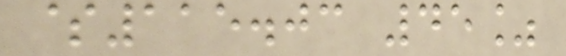$115.03 45%
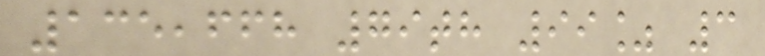135,668 79th 99% 3
